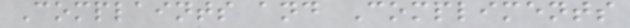Complaints and Compliments
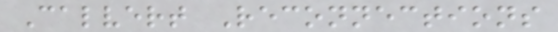Calvert Reconnections
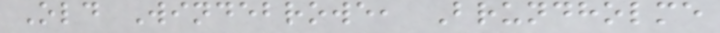Old Windebrowe, Brundholme
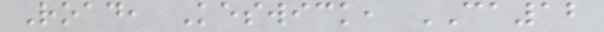Road, Keswick, CA12
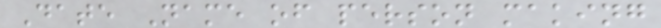Date Name of person making
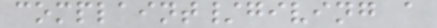complaint/giving a
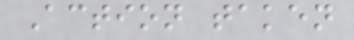Action taken
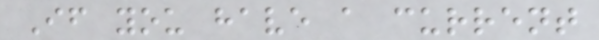If you have a current
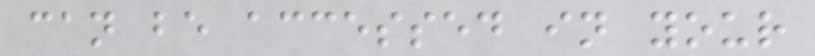can be accessed in your
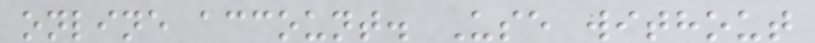online account. Use without
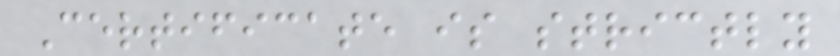Certificate is strictly
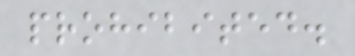prohibited.
